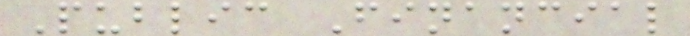Public Financial
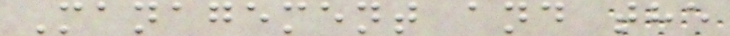Management and the
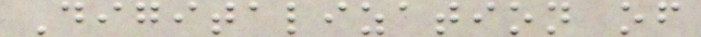Digitalization of
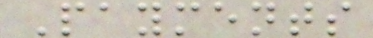Payments
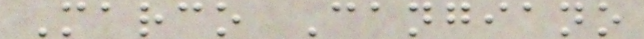Marco Cangiano
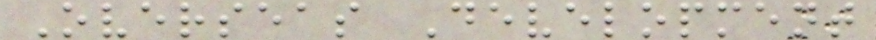Overseas Development
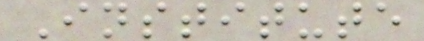Institute
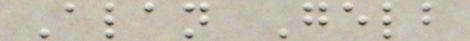Alan Gelb
